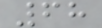68
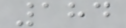184
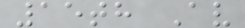15th Av
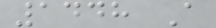1448 A
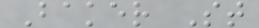Baker St
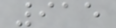915
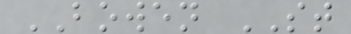BOWEN ST
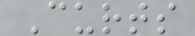Curts
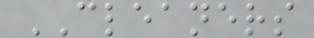CLEANERS
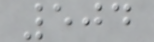504
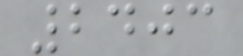2403
